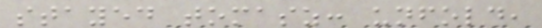stayed tomasz: unfold,
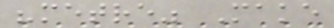"metre" Make
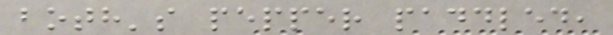both's pepper paddled,
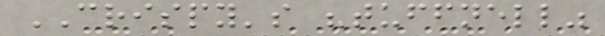CRISPY's "tuffnell"
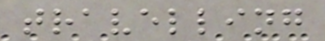travelling
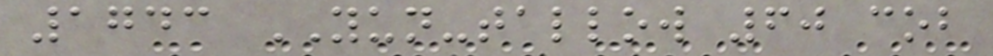1743 YUN-tallow 60 cob
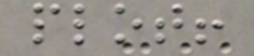plot!
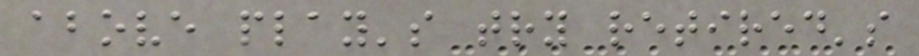above play's try retired's
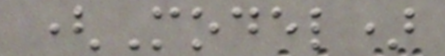(Model)
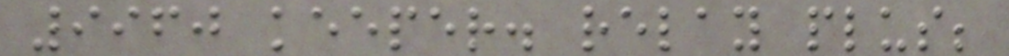9960 keeper. relay plus;
